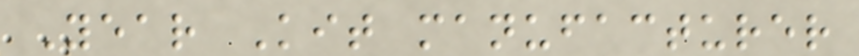Year Kit manufacturer
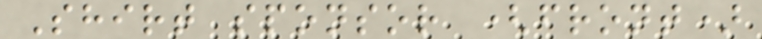Shirt sponsor (front)
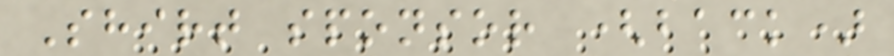Shirt sponsor (back)
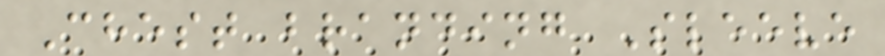Chest branding Sleeve
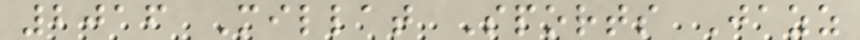2016 Millat Sports Jazz
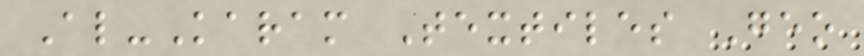Al-Karam Textiles Geo
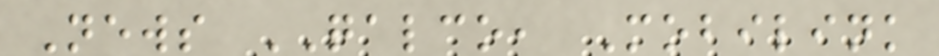News QALCO, Mobilink
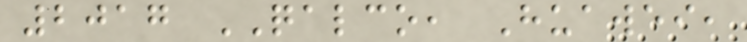2017 QALCO, Huawei,
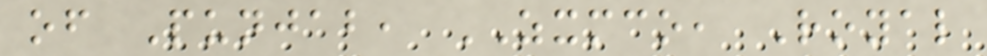of Punjab, ZXMCO, Royal
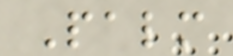Palm
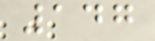147
